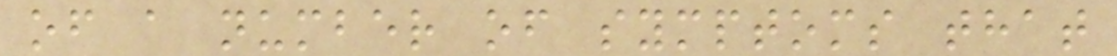of a number of symptoms that
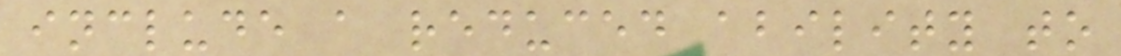include a reduced ability to
